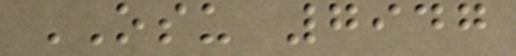OSU 7947
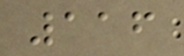116
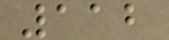112
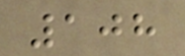108
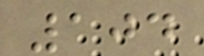104
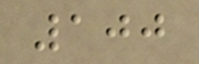100
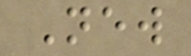New
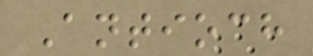Antioch
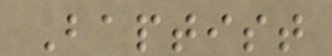Baptist
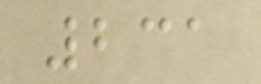231
